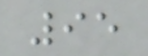95
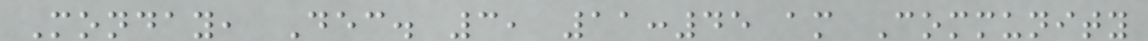Monday, Dec. 3, 11:45 am Community
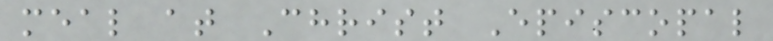meal at Christ Episcopal
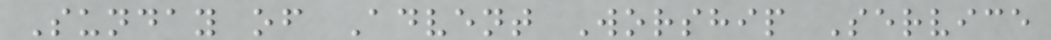Sunday of Advent Worship Service
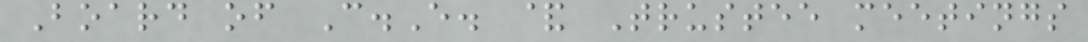Board of C.E. & Trustee meetings
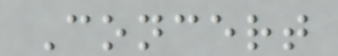Concert
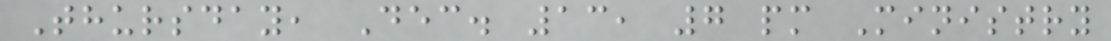Thursday, Dec. 13, 7 pm Ministry
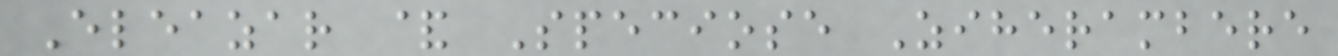Eleazar & Speciose Ziherambere
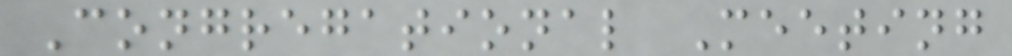Congregational Meeting
